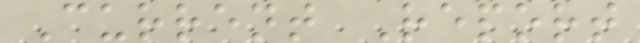Current Report
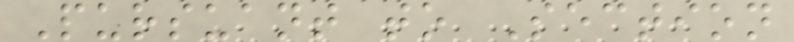Pursuant to Section
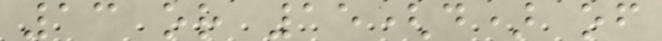13 or 15(d) of
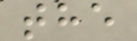the
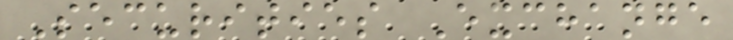Securities Exchange
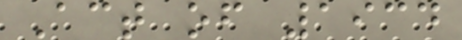Act of 1934
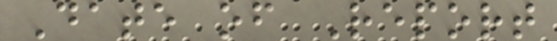Date of Report
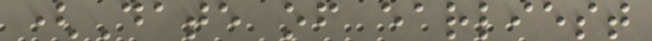(Date of earliest
